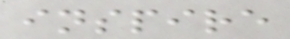inspire
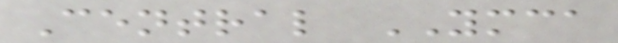Central YMCA
